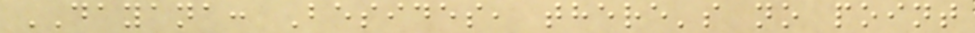DAYANA: Besides, there's no point
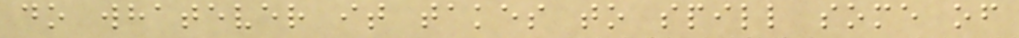do whatever it takes to spill some of
